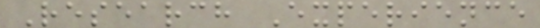Research Experience
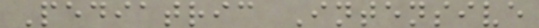Pediatric Intensive
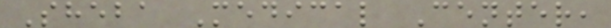Sheba Medical Center,
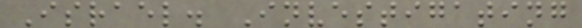Israel. Investigating
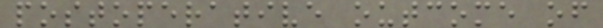postoperative outcome of
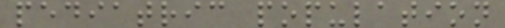pediatric population
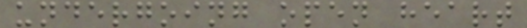undergoing open heart
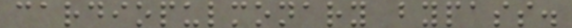cardiopulmonary bypass.
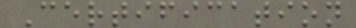Certification
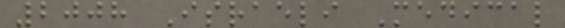2008 Israeli Medical
